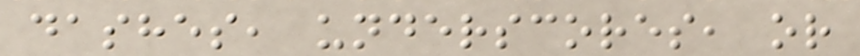dashes, underscores, or
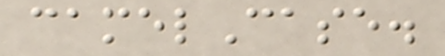camelCase.
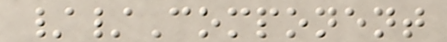//Component
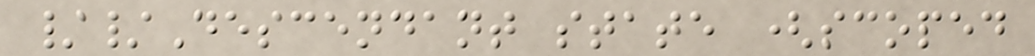//Descendant state (scoped
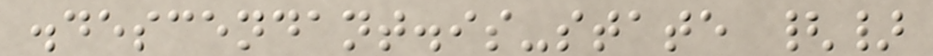.descendant.is-state {}
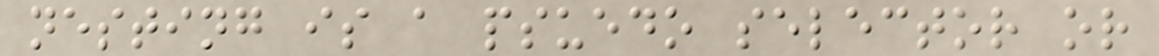nesting is a psuedo selector or
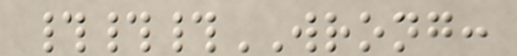###WRONG:
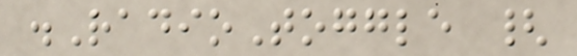.RadioToggle {
